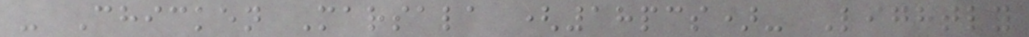- Chicken Marsala (18pcs)- Lightly
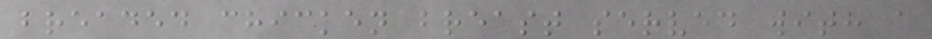breaded chicken breast served with a
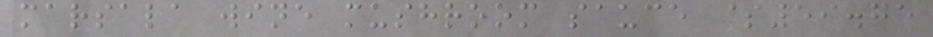marsala wine mushroom sauce $59.75
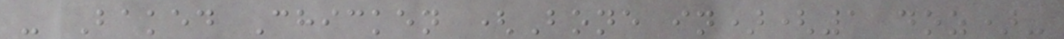- Baked Chicken (Bone in)(1 doz)-
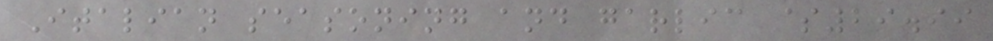Italian seasoning and garlic $29.99
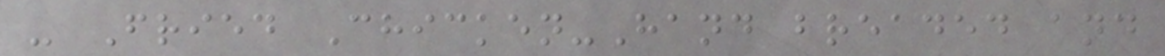- Fried Chicken-Hand breaded and
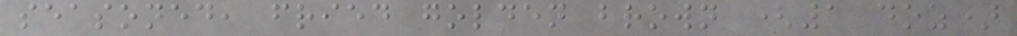seasoned, fried golden brown (1 doz)
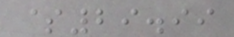$29.99
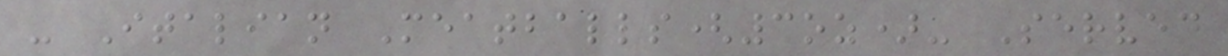- Italian Meatballs(3oz)- Served
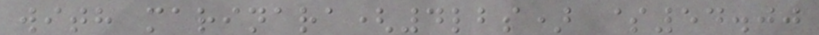with marinara(4lbs) $54.00
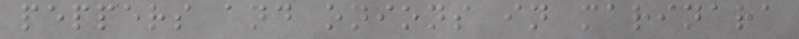peppers and onions in marinara
